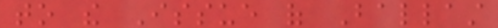to the Issue of Ballast
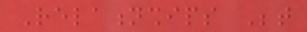Relationships Between
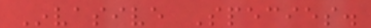Invasive Species.
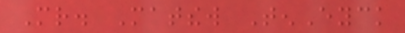Mr. Matthew TenEyck
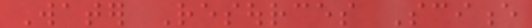Water Resources Science
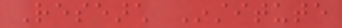Research Institute
